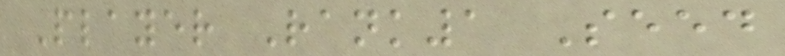Player Rank1 Seed
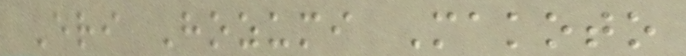Eri Hozumi Makoto
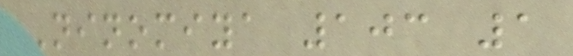Ninomiya 103 1
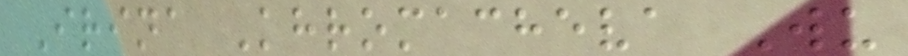Irina Khromacheva Wu
